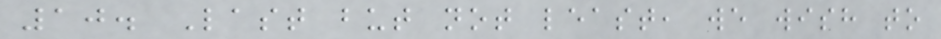10. Last but not least, we wish to
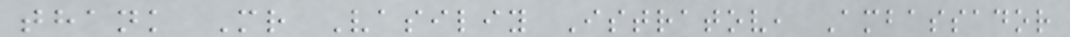thank Mr Vasiliy Istratov, Ambassador
